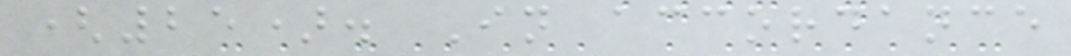(25). In accordance
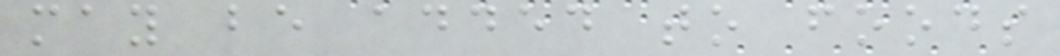may be added to foods
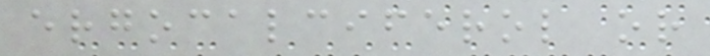ergocalciferol or
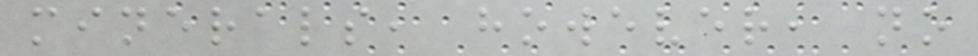minerals, however, no
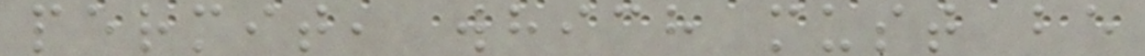permit, which must be
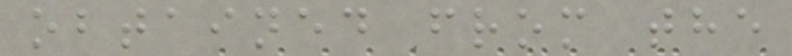obtained from the
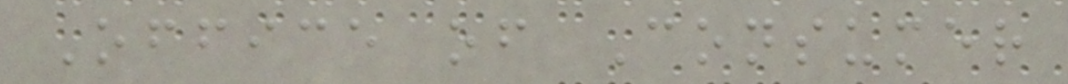Office of Consumer
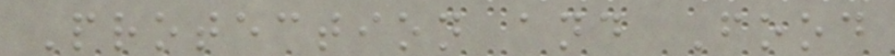Protection and Food
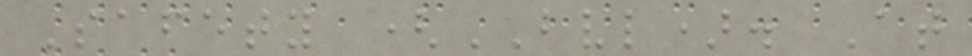Safety (BVL). At
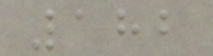182
